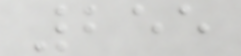255
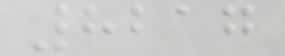8217
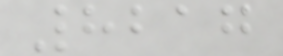8217
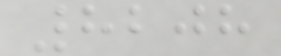8208
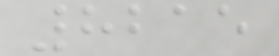8215
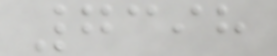7398
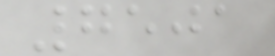7501
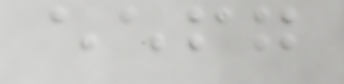eefg
